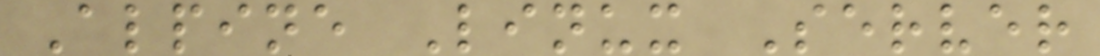Alpine Linux Server
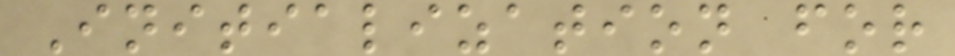Initialization for
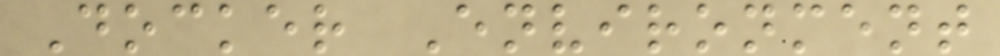Docker Environment
